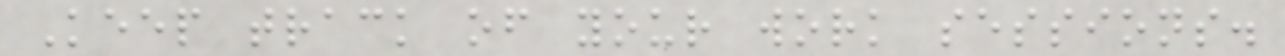Keep track of your work sessions.
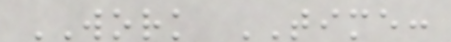WORK TIME:
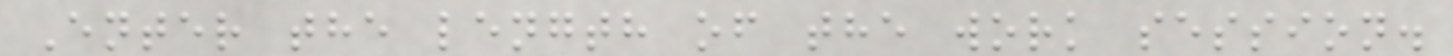Enter the length of the work session.
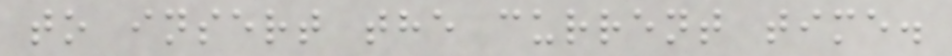to insert the current time.
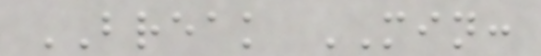BREAK MIN:
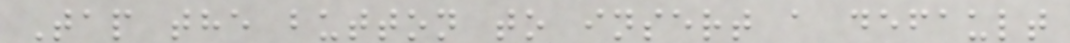Tap the button to insert a default
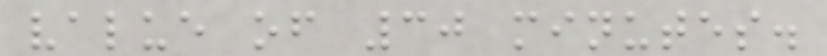value of 30 minutes.
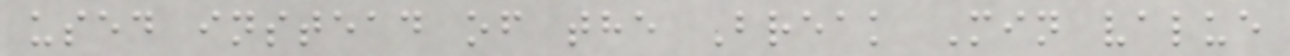used instead of the Break Min value
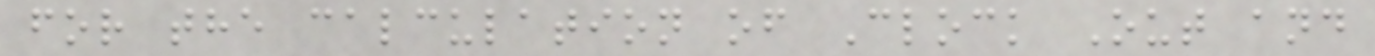for the calculation of Clock Out and
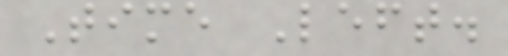Time Left.
